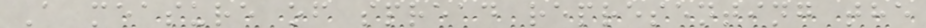A measure of spread representing the
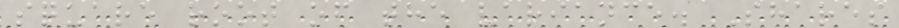square root of the variance. Shares
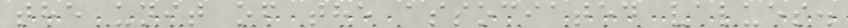the unit of the associated values.
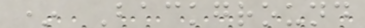* Background
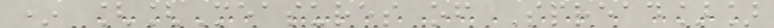* [[Measures of Spread]]
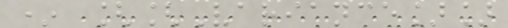* [[Variance]]
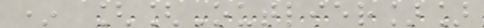* [[Outlier]]
